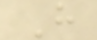H
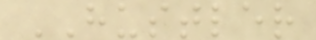HUSTLER
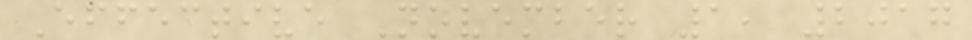Effective November 1, 2017
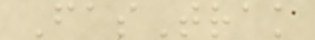FasTrak
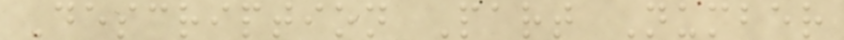Description Part Number
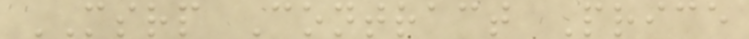MSRP Contract Price
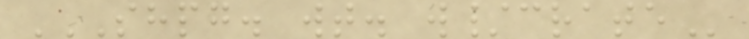SHPG. WT. W/CRATE
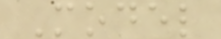Model
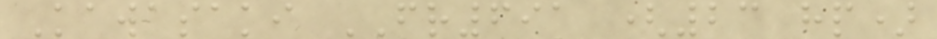Kawasaki FR691 (23 hp)
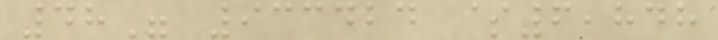48" 933424 $6,848
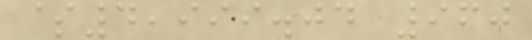$4,999.04 960
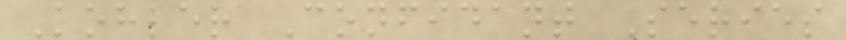Kohler Confidant Series
